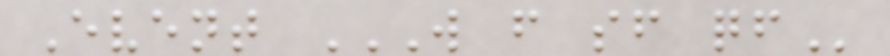Event W F SF QF
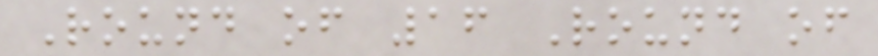Round of 16 Round of
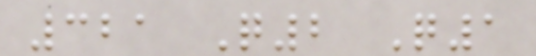321 Q2 Q1
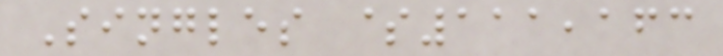Singles $111,163
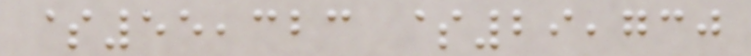$55,323 $29,730
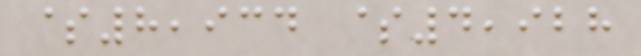$8,934 $4,928
